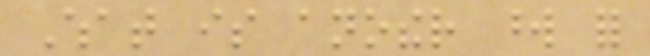What is another word for
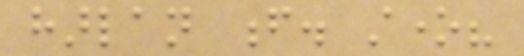harlan f. stone?
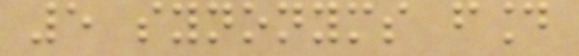5 synonyms found
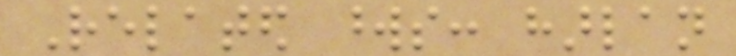Related words: harlan
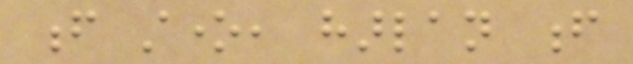f stone, harlan f
